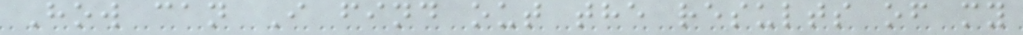How can I find out the results of my
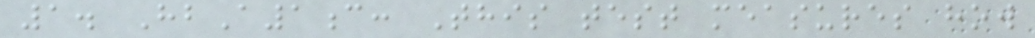1. HbA1c: This test measures how
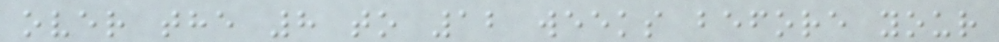over the 8 to 12 weeks before your
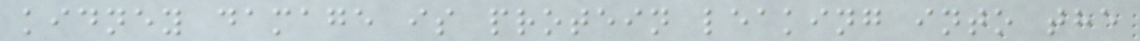kidney damage is protein leaking into the
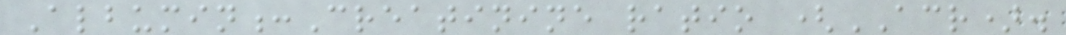Albumin:Creatinine ratio (ACR).
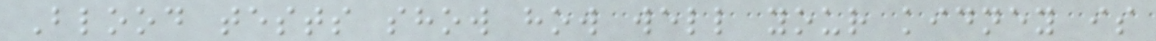Blood tests show how well your kidney is
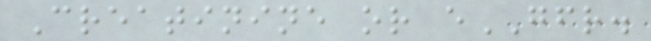Creatinine or eGFR.
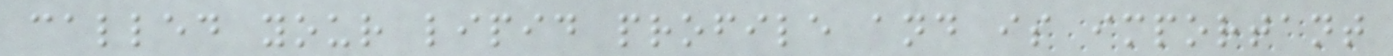called your lipid profile and is important
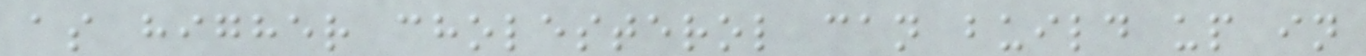as higher cholesterol can build up in
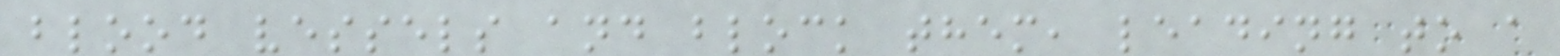blood vessels and block them, leading to a
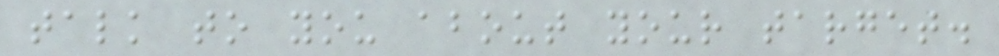talk to you about your target.
